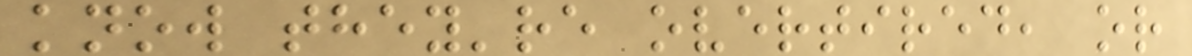know they're overtired, or
